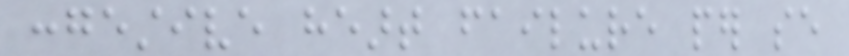congestive heart failure per se
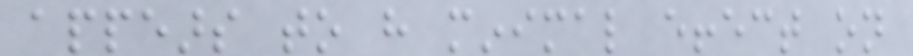appears to have minimal effect on
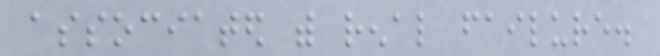associated with renal failure.
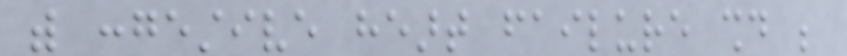with congestive heart failure should be
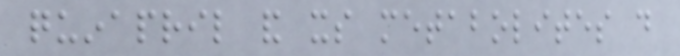quinapril and its metabolites do
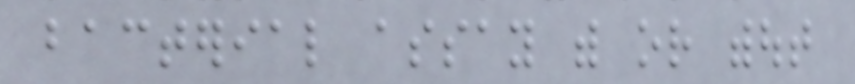bacterial assay with or without
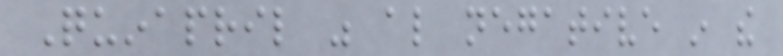Quinapril was also negative in the
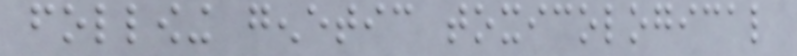following genetic toxicological
